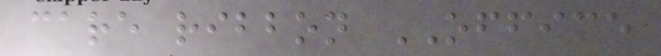care ribbon OFFICE
